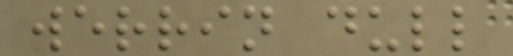werrin dull
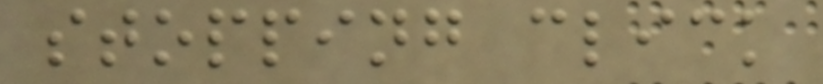stopping click
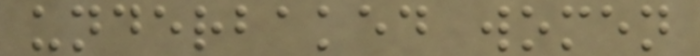underbaked women
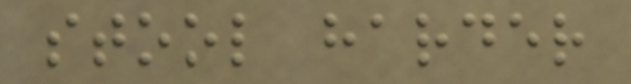stool harder
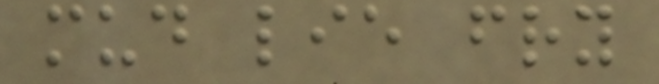mud lie fry
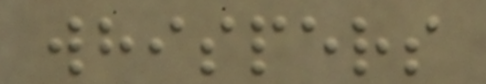whispers
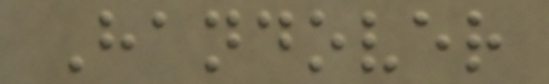Handover
